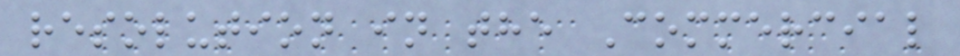resolution in the Commercial
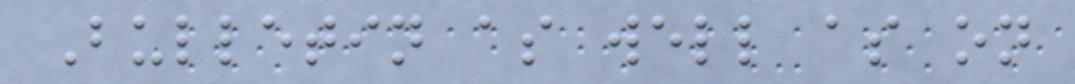Bulletin as well as on
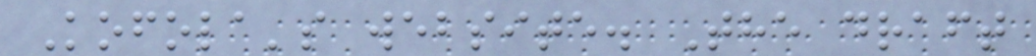Kofola's website. The draft
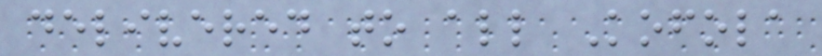delivered to all Kofola
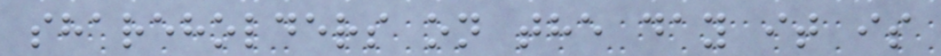shareholders on the day it is
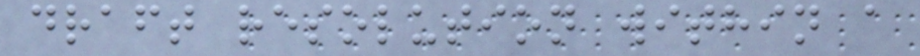draft resolution within a
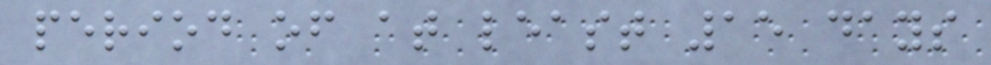period of at least 15 days
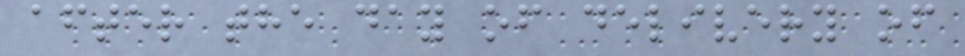after the day of delivery of
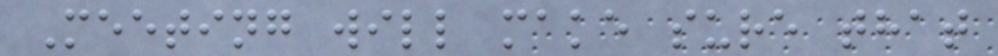Meeting will make sure that
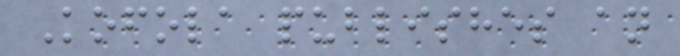Kofola publishes an
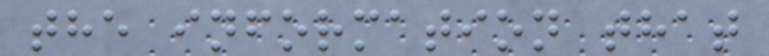the information that
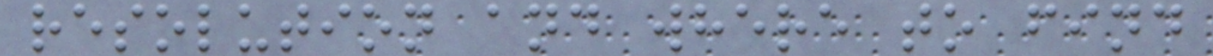resolution and where to find
